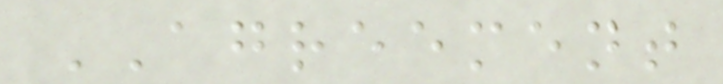AGREEMENT
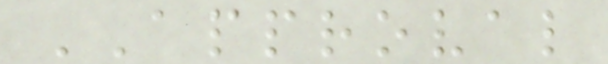APPROVAL
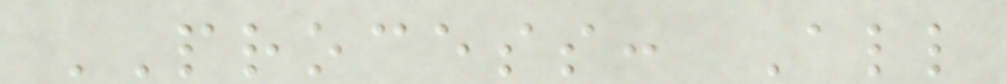PROCESS: All
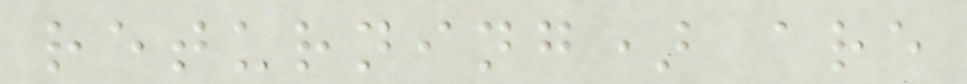returning) are
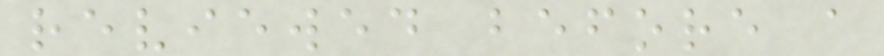reviewed before a
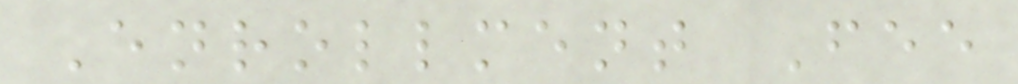Enrollment Fee
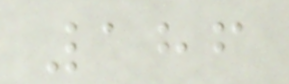186
